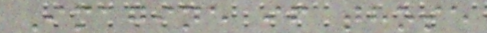Imagine if those
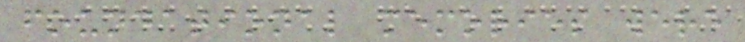foundational memories were
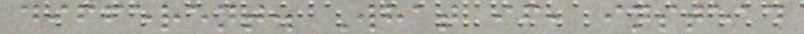different. What if, instead
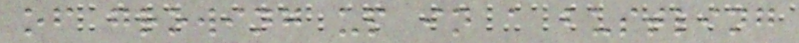of growing up in a bustling
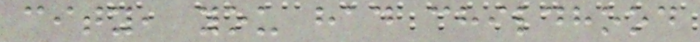city, you had childhood
